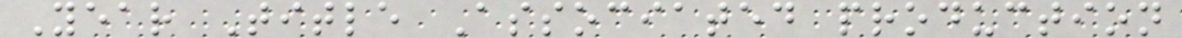Year Title Associated production
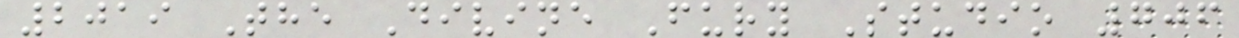2019 The Divine Fury Studio 706
